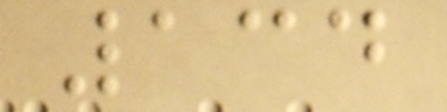134
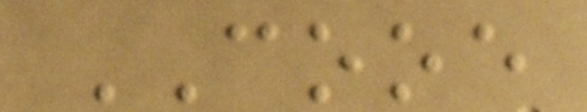COOE
